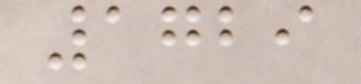1729
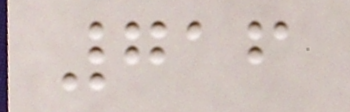716
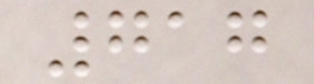717
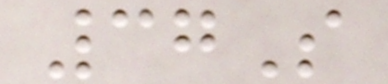37S
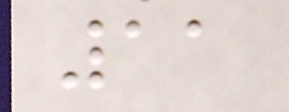11
